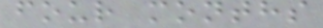four months
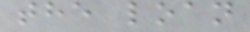the loan
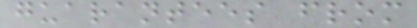guarantees from
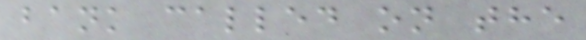bank called on the
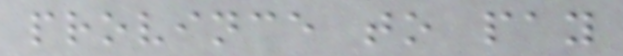province to pay
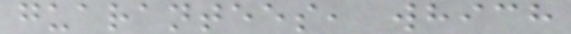guarantees, which
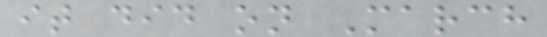it did on March
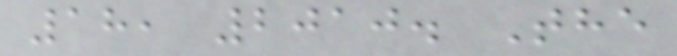18, 2010. The
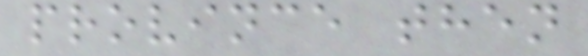province then
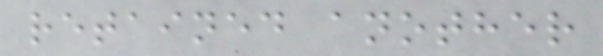retained another
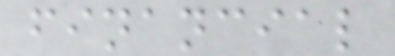financial
